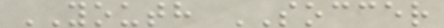YOUTH SOCCER
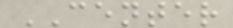CENTER
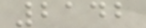2142
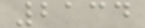2134
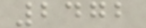2472
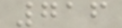716
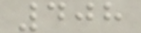408
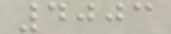4003
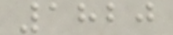1820
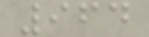964
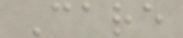Care
